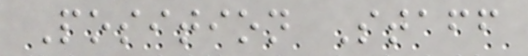Position Staff
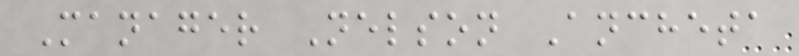Manager Nelson Ancheta
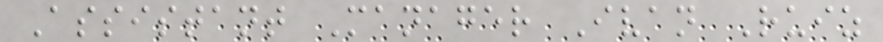Assistant Manager Ivan Ruiz
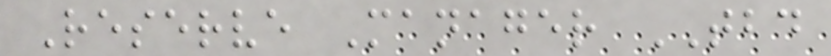Reserve Manager TBD
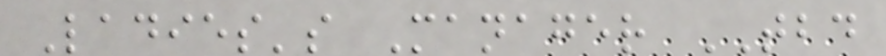Ladies's Manager TBD
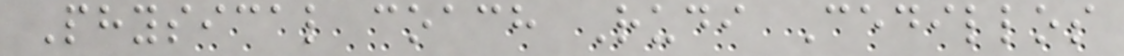Physical coach Rudi Cedillos
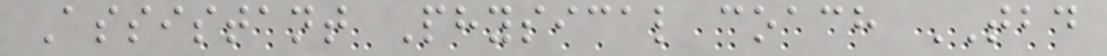Assistant Physical coach TBD
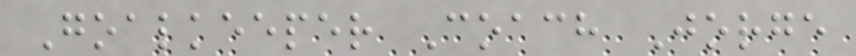Goalkeeper Coach Jorge
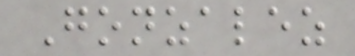Gonzalez
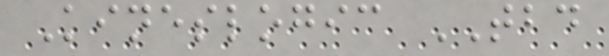Kineslogic TBD
